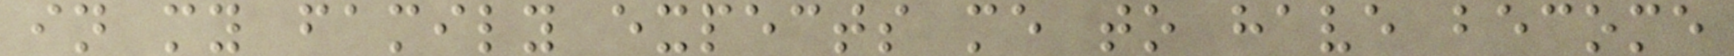in my family expects me to have become
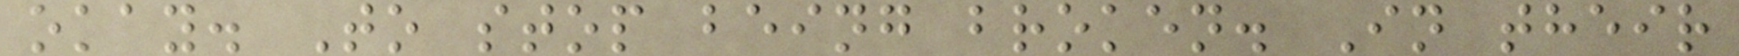okay. To stop being broken. In their
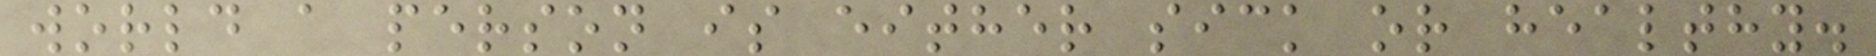world a person is either sick or healthy.
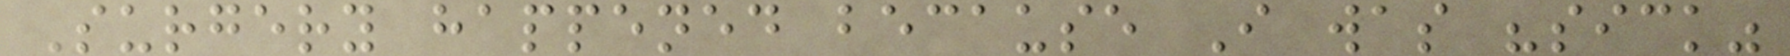Surgery happened because I was "sick"
